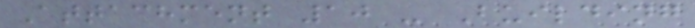Attachment 10 - Building
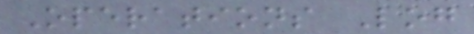Operations Log
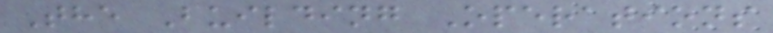The Building Operations
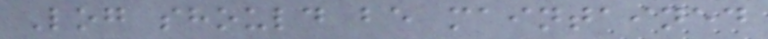Log should be maintained
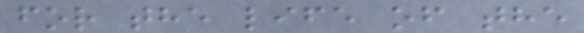for the life of the
